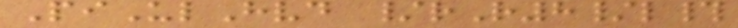PiUlHvd /rR8/l#
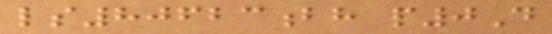ls80623bh p0D
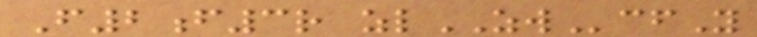F2f3r zlZWcfY
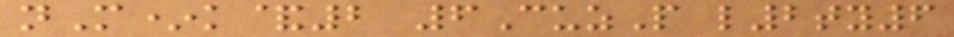nM*k&2 6CuzP l2ty6
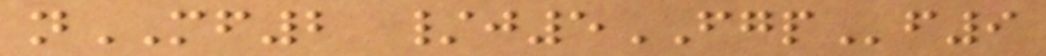nMF2 /j5FGPf9
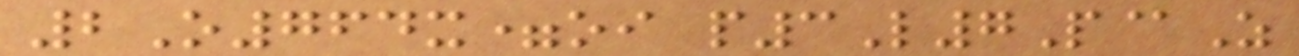2O764x=oi p3L7P@Z
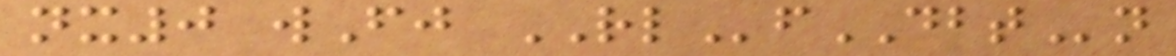nx0 wFj RLfDBTn
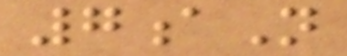7aN
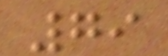79
